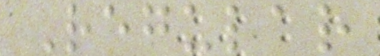Regular
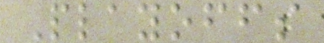Playoffs
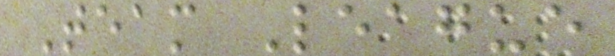Team League
